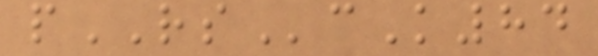pRScK84
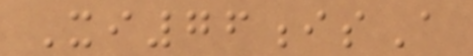Xi76isA
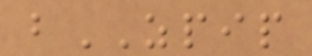bZPIP
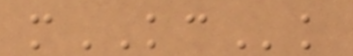mKCk
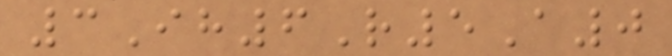3Ih6R5A0
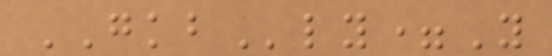GKBly=Y
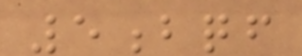5bqf
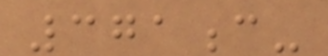371c-
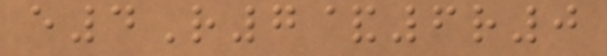e4R7&6r0
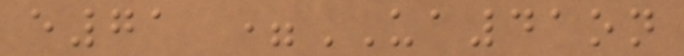e71 =UA41on
